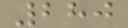280
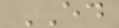ED
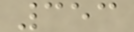353
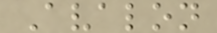Avalon
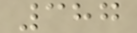387
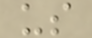us
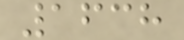1638
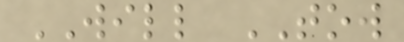WILL TOW
